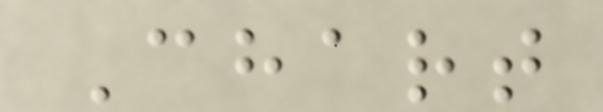Chart
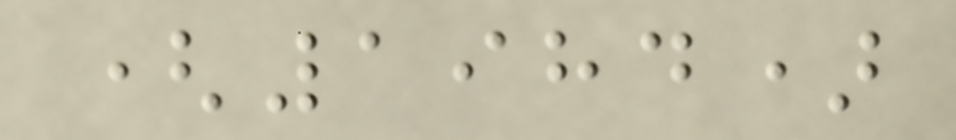(1984)
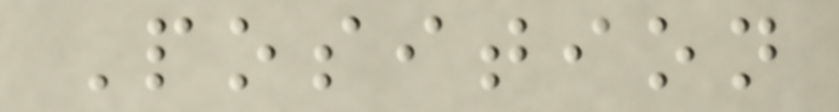Position
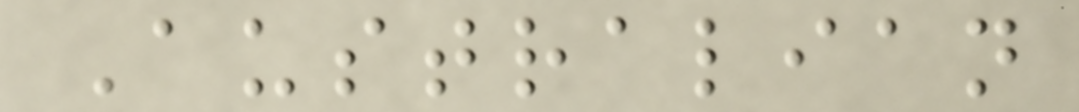Australian
